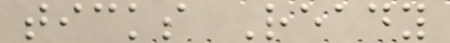ticks Ready
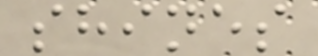shines
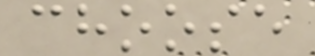choose
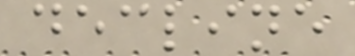decline
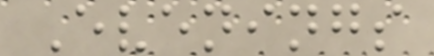Evenings
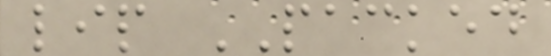lip PACKED
